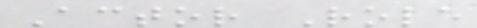Actor Role
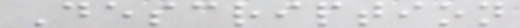Description
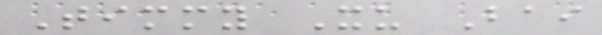Timmy Xu Bai
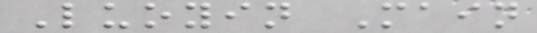Luoyin Main
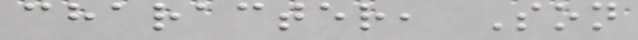character, Son
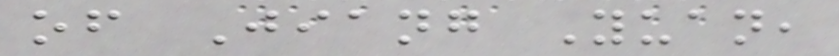of Jiang Yuan,
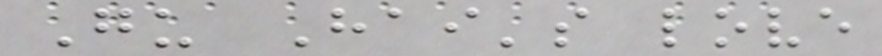Gu Hai's love
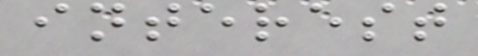interest
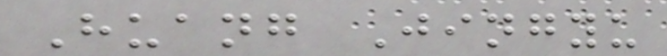Huang Jingyu
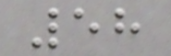58
